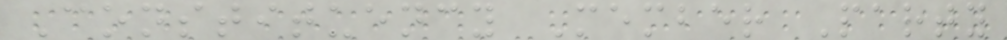Constituency Member Party
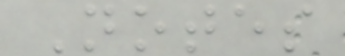Notes
